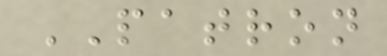PATRON
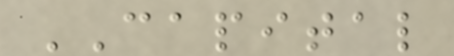CAPITAL
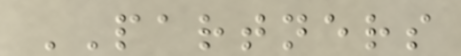PARTNERS
